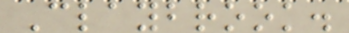Claybrook.
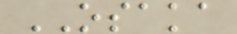OSAKA
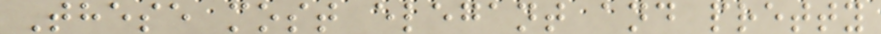These most elegant and pretty
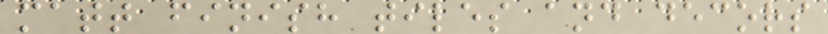matt finish tiles and decors
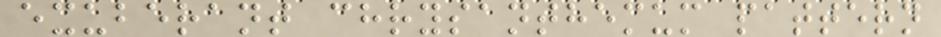exuberant chrysanthemum pattern
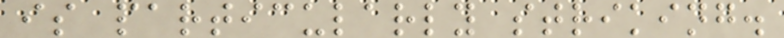is particularly striking.
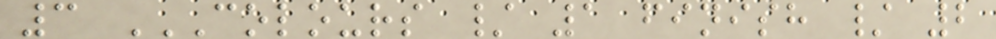3 COLOURS / 1 FINISH / 2
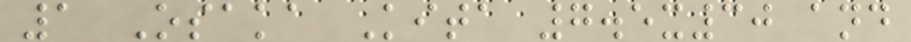1 Osaka Kita 7.5x30 and
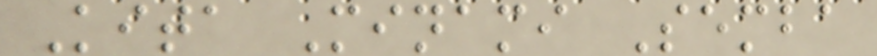Kita Minami Semba
